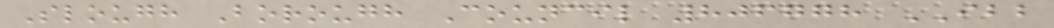Slough Borough Council 806778 IBB
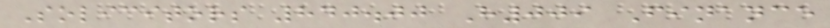Solicitors 840.00 H009 Finance
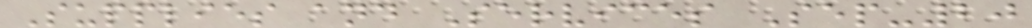Supplies and Services Sep-20
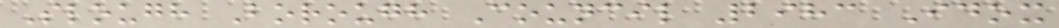Slough Borough Council 2983 Idox
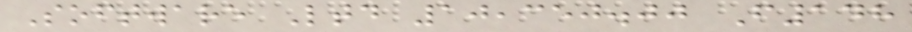Software Ltd 10,350.00 F148
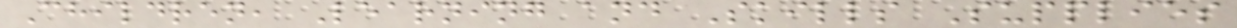Children, Learning and Skills Supplies
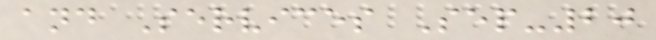and Services Sep-20
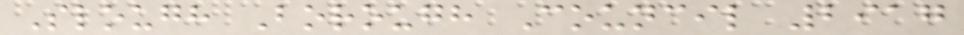Slough Borough Council 2917
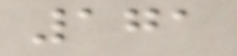171
